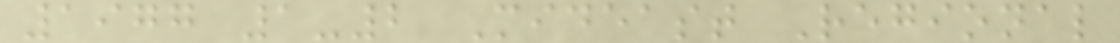1977 1-2 Mideast Regional
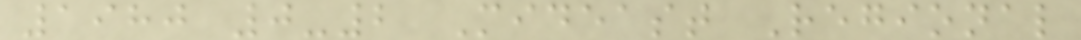1980 0-2 Mideast Regional
